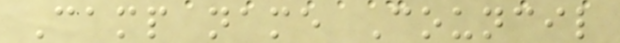Camp name Council
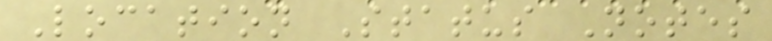Location Status Notes
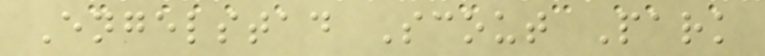Engelstad Scout Park
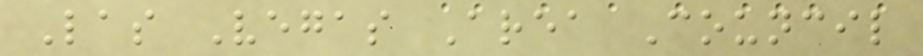Las Vegas Area Council
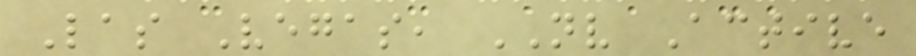Las Vegas, NV Active
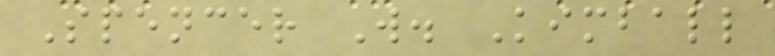Spencer W. Kimball
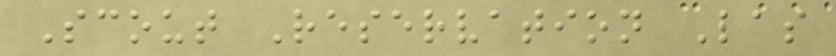Scout Reservation Las
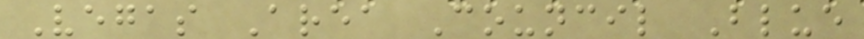Vegas Area Council Blue
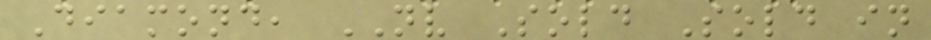Diamond, NV Sold Sold in
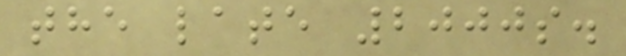the late 2000s.
